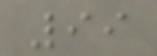99
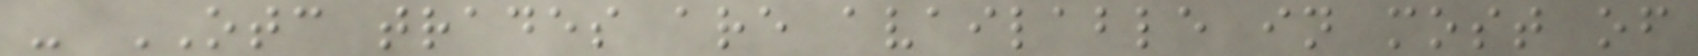- OTC trades are available in most of
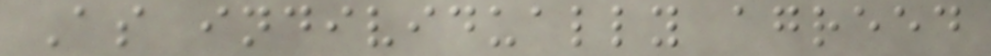As individually agreed
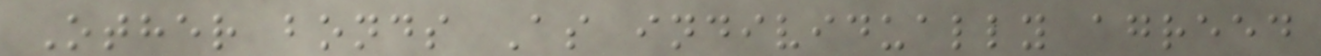Other bonds As individually agreed
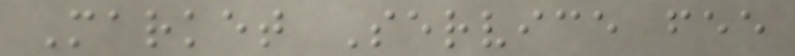Market Service fee
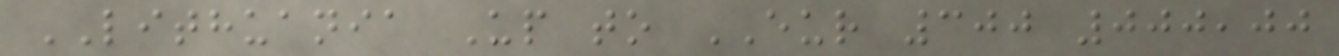LITHUANIA Up to EUR 300 000,00
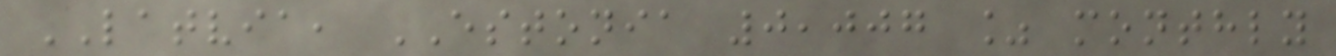LATVIA, ESTONIA 0,007 % monthly
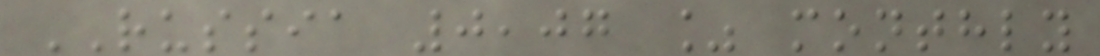RUSSIA 0,07 % monthly
